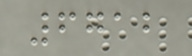6712
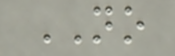NO
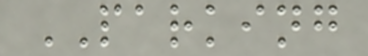PARKING
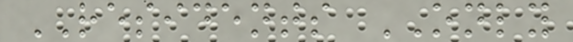RESIDENTS ONLY
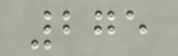275
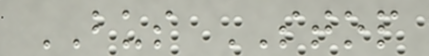BUS STOP
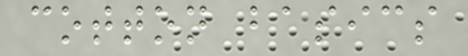cotton basics
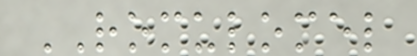ROMULOMEL
